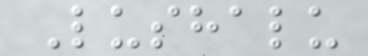Lushalu
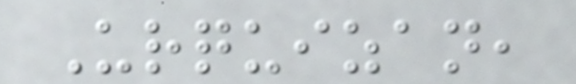Urquizan,
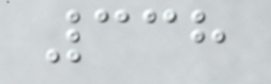338
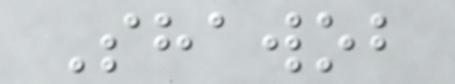Shawob
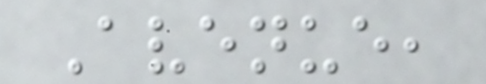Avenue,
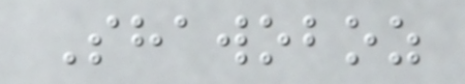Shawoboz
